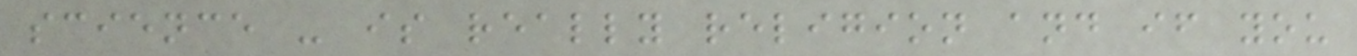science - is really religion and if you
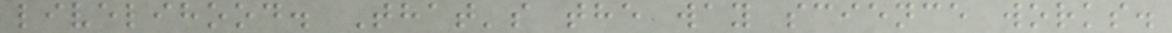livelihood. That's the way science works.
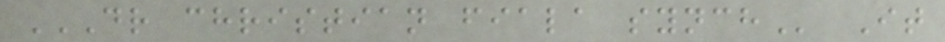DR CHRISTIAN FIALA SYNCH It
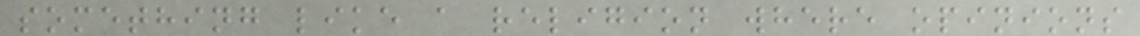something like a religion where opinions
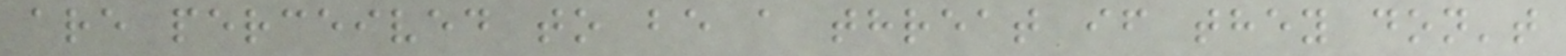are perceived to be a threat if they don't
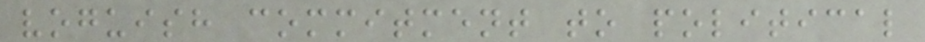voguish commitment to political
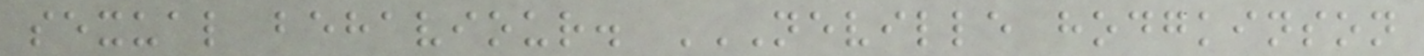sexual behaviour. NEVILLE HODGKINSON
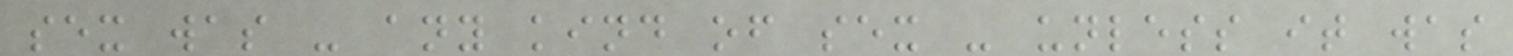sex was - any kind of sex - unless it was
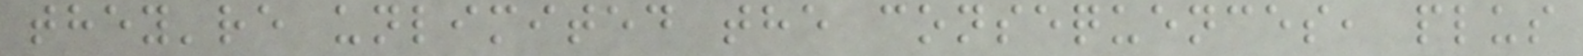they're unlimited the consequences, plus
